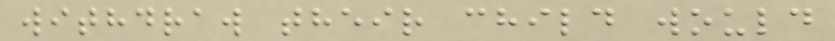withdraw their child would
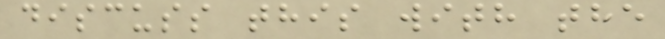discuss this with the
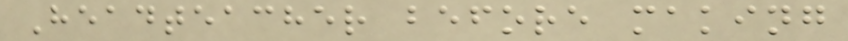Headteacher before making
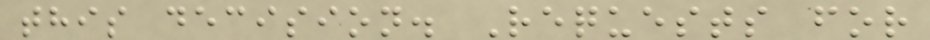this decision. Requests for
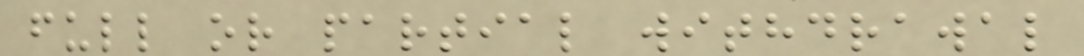full or partial withdrawal
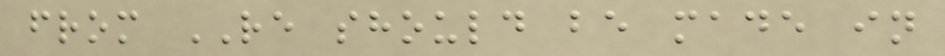from RE should be made in
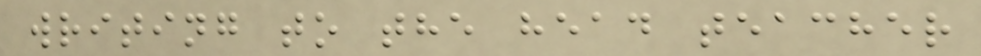writing to the head teacher
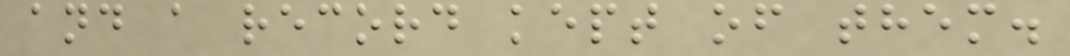and a record kept of them.
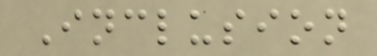Inclusion
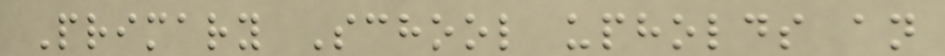Primary School upholds an
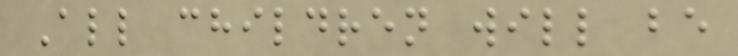All children will be
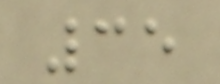35
